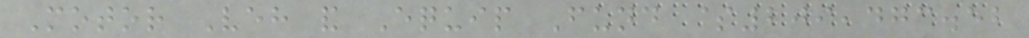Motor Veh and Equip Fund $209,473.52
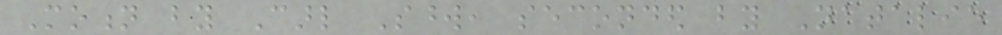Motion by Carl Sword, seconded by Natalie
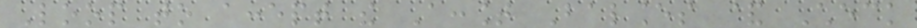Loop to accept the Account Balances & Check
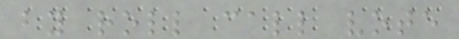by roll call vote
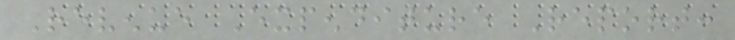Revenue Expenditure Report:
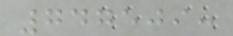747509:
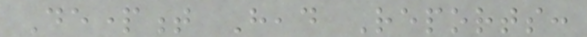Department Head Reports:
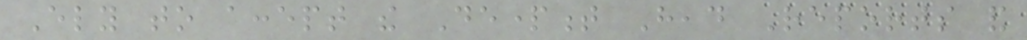Ely to accept the Department Head Reports and
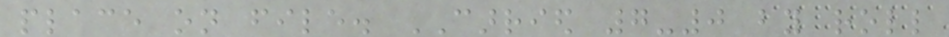place on file. CARRIED 7-0 by roll
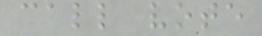call vote
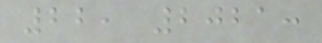22, 2021:
